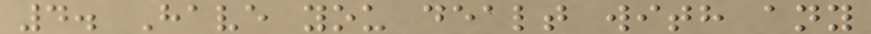4. Have you dealt with any
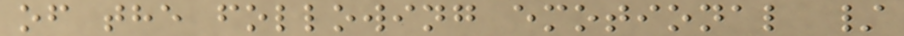of the following emotional /
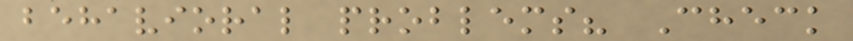behavioral problems? Check
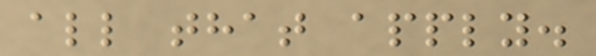all that apply.
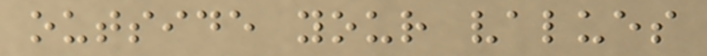outside your values
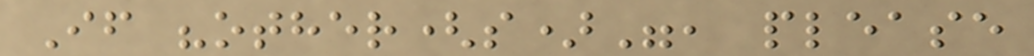If "other(s)", please
